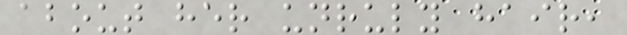about her unruly hair,
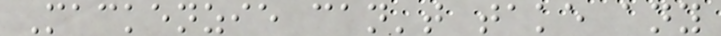Mackenzie can't take any
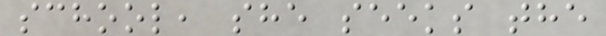school, she seeks the
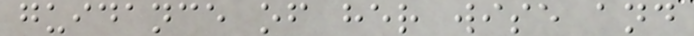guidance of her wise and
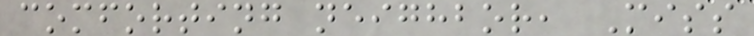comforting neighbor, Miss
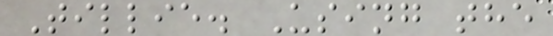Tillie. Using the
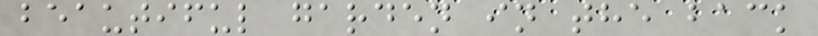beautiful garden in the back
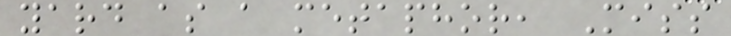yard as a metaphor, Miss
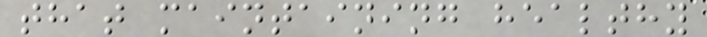that maintaining healthy
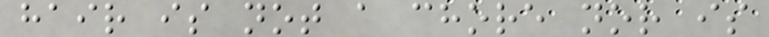hair is not a chore nor is
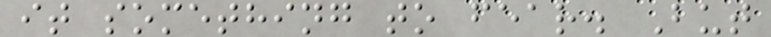it something to fear. But
